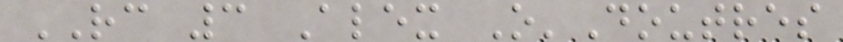RC 3 Alex O'Doutres
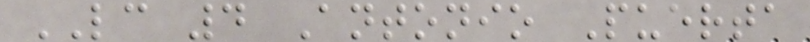LC 4 Antonio Puerta
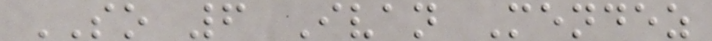SO 6 Ivan Mendez
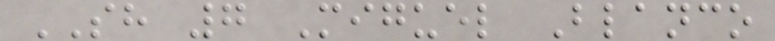SH 7 Miguel Blanco
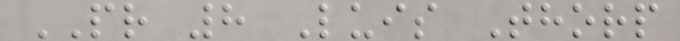PR 8 Luis Thorp
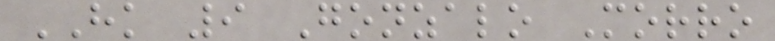HK 9 Gonzalo Morro
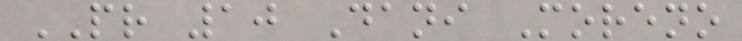PR 10 Dani Moreno
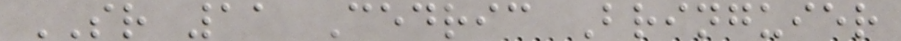SR 11 Cedric Bringuier
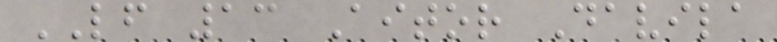LF 13 Aitor Davila
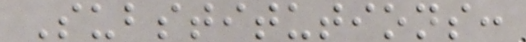Substitutions:
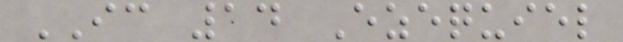IC 14 Ezequiel
